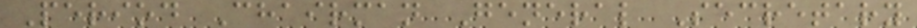Period Chairman General Secretary
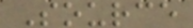Source
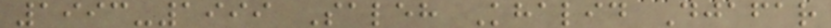1993-1999 Saleh Khalid Djafar
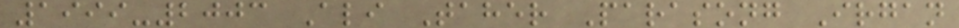1999-2003 Ali Taher Parasong Irgan
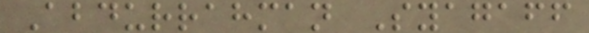Abdurrahman Syagaff
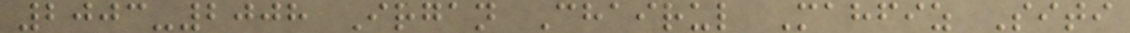2003-2008 Irgan Chairul Mahfiz Siti
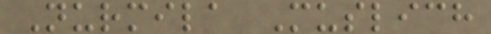Nurmila Muslich
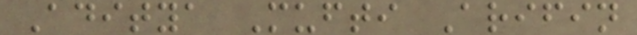Aditya Mufti Arifin
